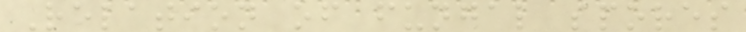Relation of fungal spores
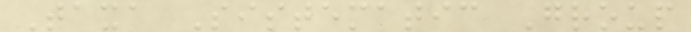Taxa Sistematic Group
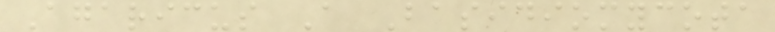Agaricus A Basidiomycota
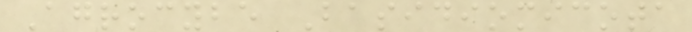Agrocybe Basidiomicota
